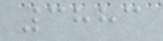3883
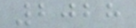2028
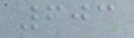603
